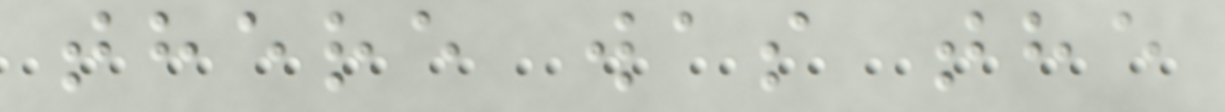there was the
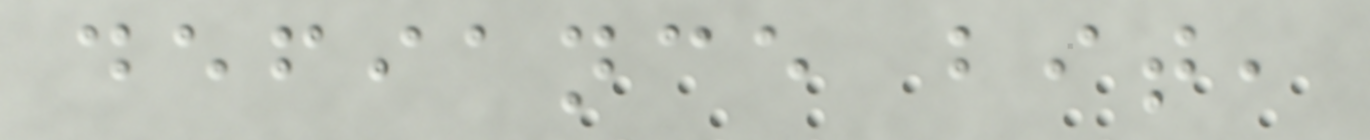defiance bit,
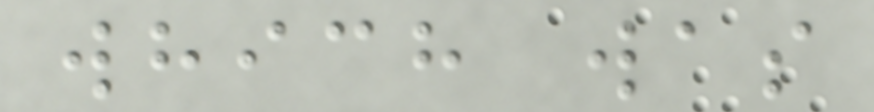which was
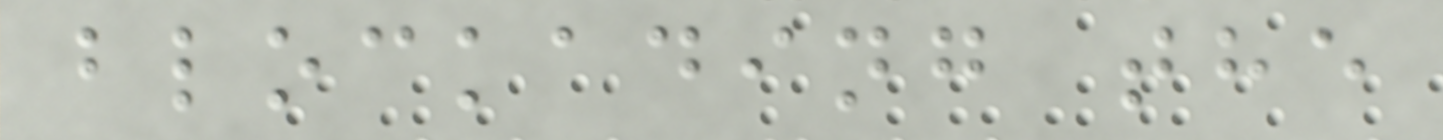blockading the
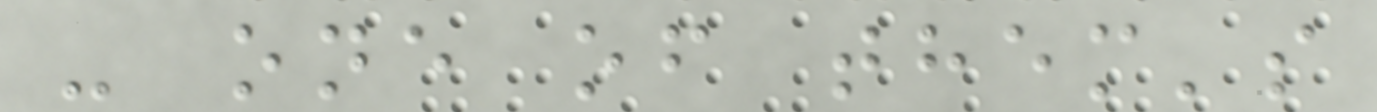- one of them's
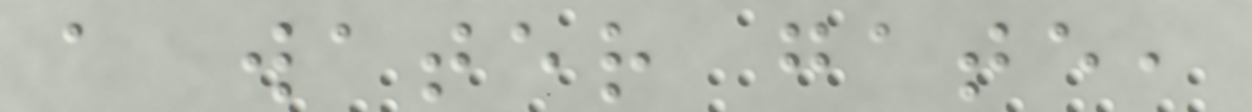a water gate,
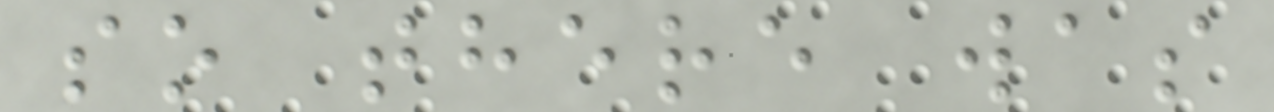so there was
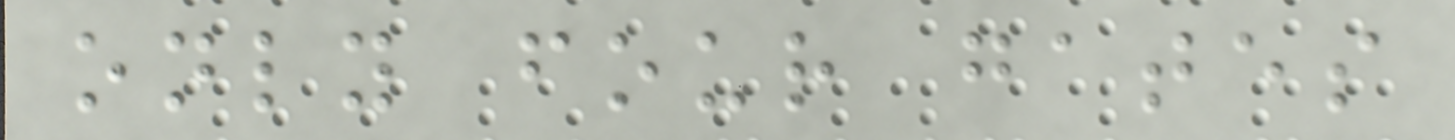only four gates
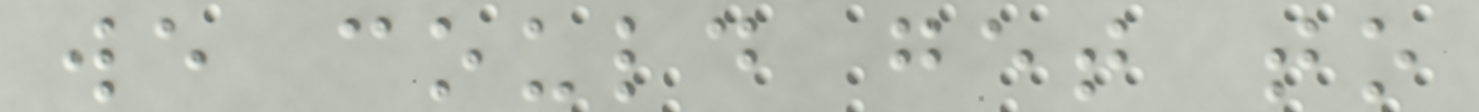we could get to
